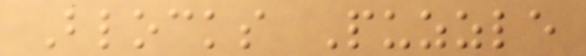Blocks Puzzle
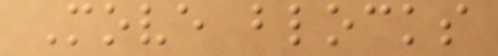Move blocks
